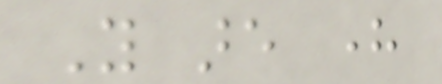You are here
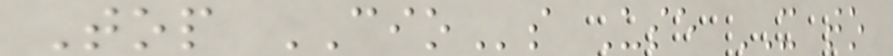Top CIOs Use IT to
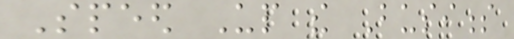Speed Up the Business
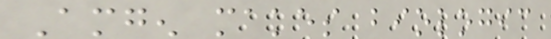Amgen makes biologic
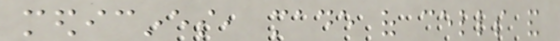medicines, made of cells and
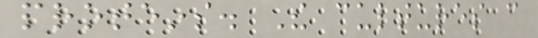proteins. The cultures can
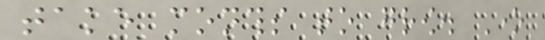take months to grow. One
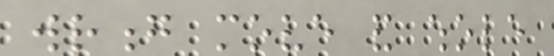wrong move and whole
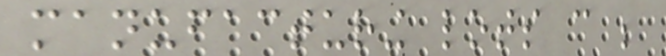manufacturing lots can be
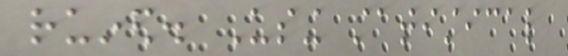ruined. Using statistical
